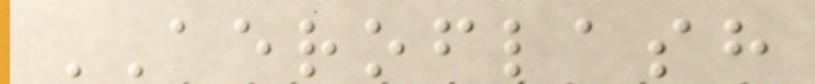AEROFLASH
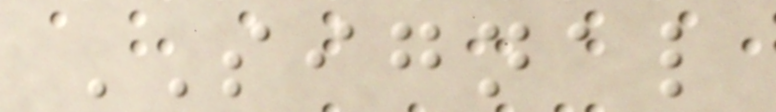SIGNAL
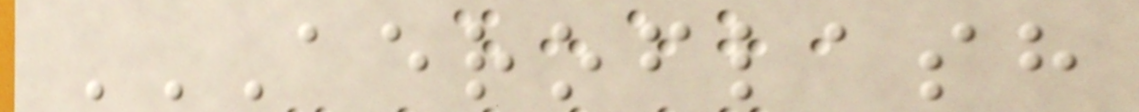AEROFLASH
